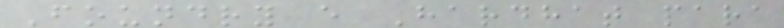Foundry e Hardhat para
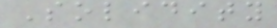Solidity
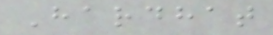Hardhat
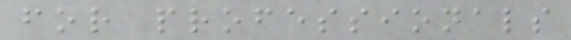for professionals
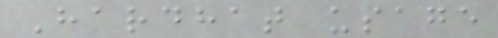Hardhat usage
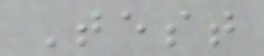Test
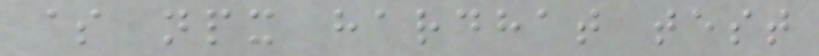$ npx hardhat test
